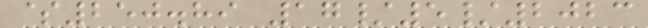$250.89 17/5/2023
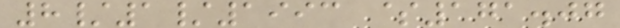8/1/1993 $171.07
